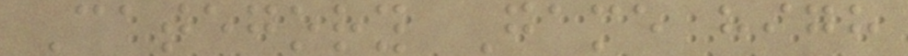Category Game high
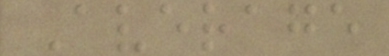Average
